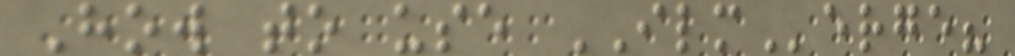How to use ILMerge?
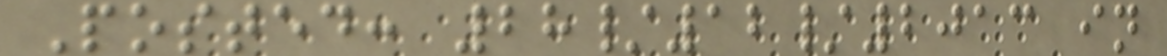Posted: 28/12/2013 in
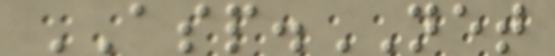ASP.NET
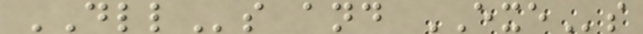DLLs and EXEs
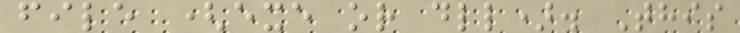file (exe or dll). This
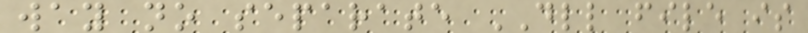way no separate DLL file is
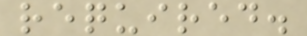required.
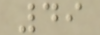49
